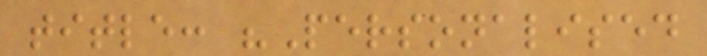title: "Personalised
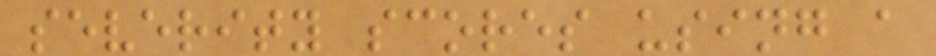severity scores using a
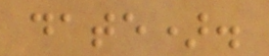date).
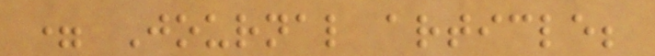= Journal article;
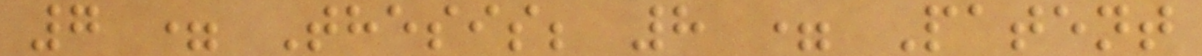7 = Thesis; 8 = Patent
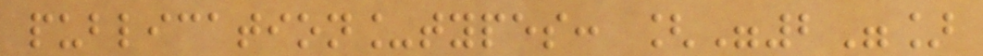publication_types: ["2"]
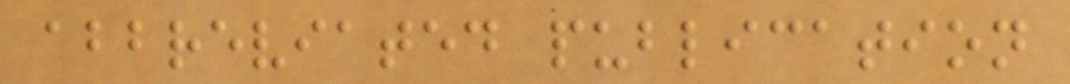abbreviated publication
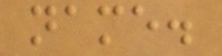name.
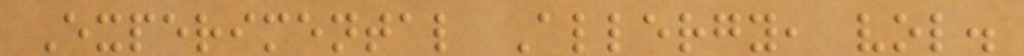Experimental Allergy, vol.
